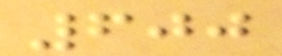600
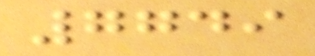7749
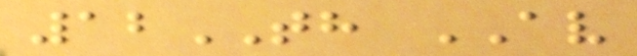12TH AV
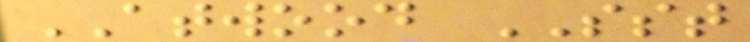ATWOOD SST
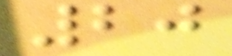20
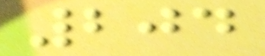204
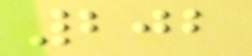202
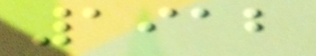1912
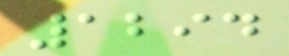1294
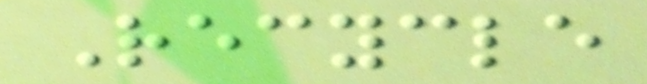Recycle
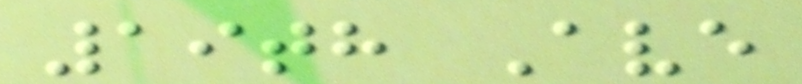19th Ave
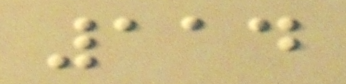114
